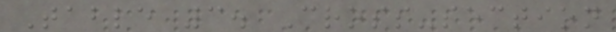Table 3. Cross-section
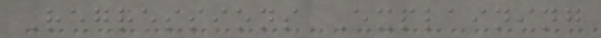Regressions Explaining
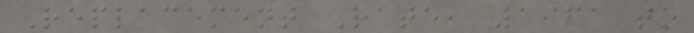Replacement Rate, 1961 to
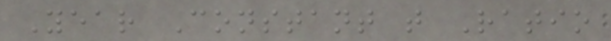Year Constant t Ratio
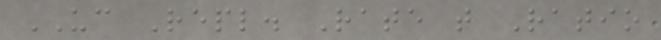UC Repl. Rate t Ratio
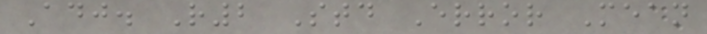Adj. R2 Std Error Mean
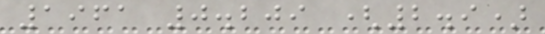1961 0.209 (2.9)
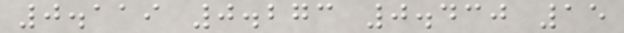0.119 0.273 0.430 15
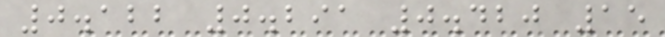0.122 0.291 0.420 15
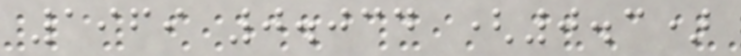1969 0.034 (0.3)
